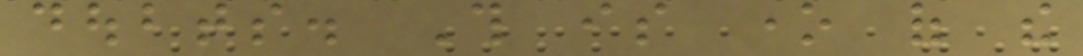doubts. This is one of the
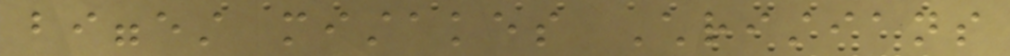biggest mistakes Christians
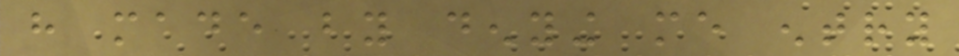have made by denying me entry
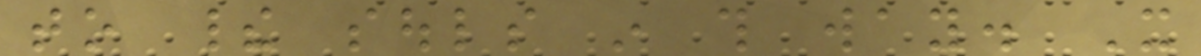to their souls in this way. It
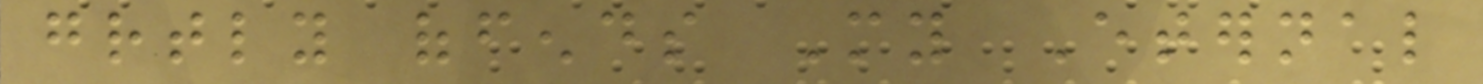greatly offends My Eternal
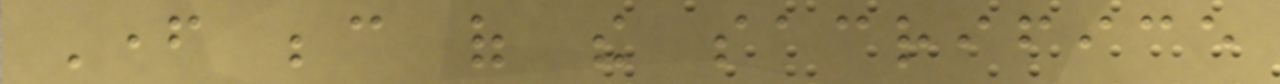Father because of the sacrifice
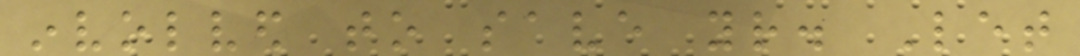involved to save your. Let
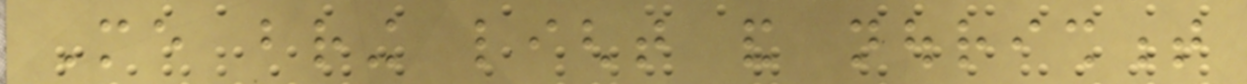Me bring light and nourishment
